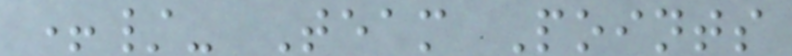+/- Team Points
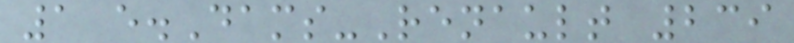1 e.Dams-Renault 239
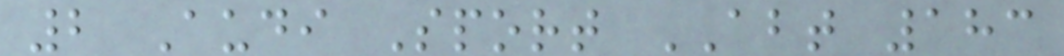2 Audi Sport ABT 183
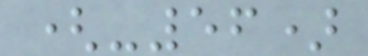(-56)
